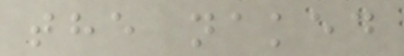the naked
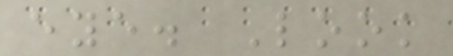eye. Look
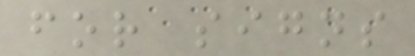for signs
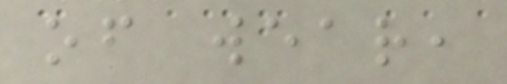of wear,
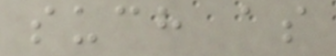such as
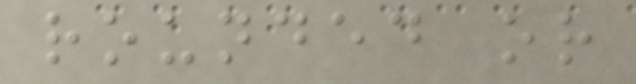rounded or
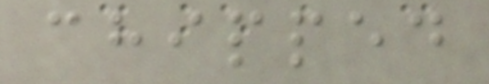chipped
